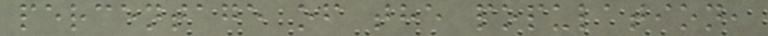percentage of the population,
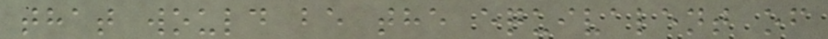that would be the equivalent of
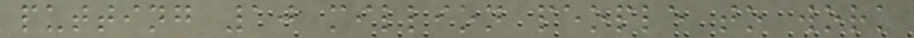putting 10 million people to work
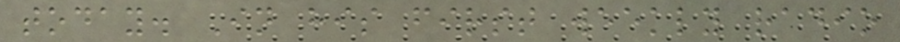today. In his first weekly radio
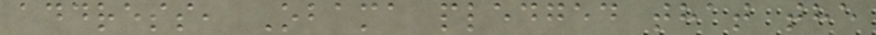address, Obama pledged that the
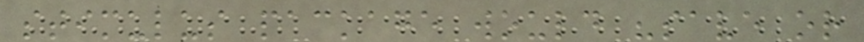stimulus package would "save or
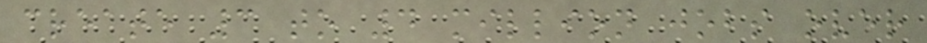create 3 to 4 million jobs over
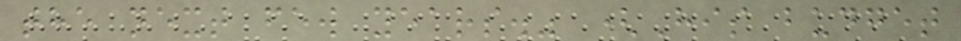the next few years." (His budget
